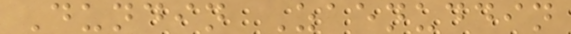Dundin Zaenuddin
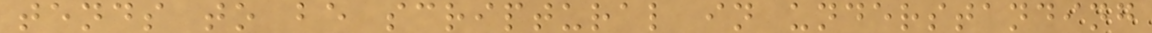tends to be scriptural in understanding
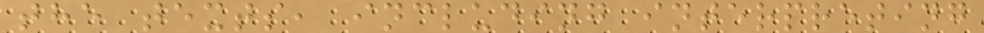the texts, including interpreting
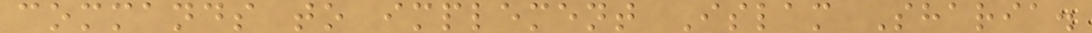commands to implement Islam Sharia.
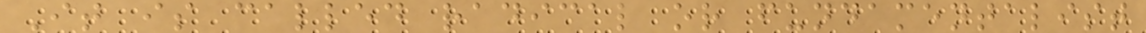It is called radical or fundamentalist
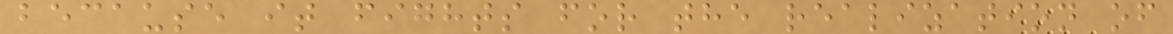because it fights for the realization of
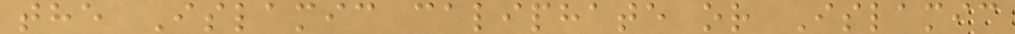the Islamic caliphate or Islamic
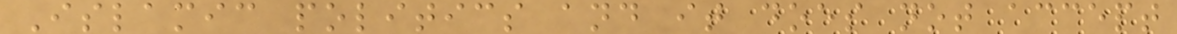Islamic politics and it does not accept
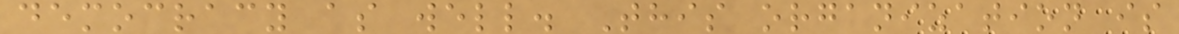democracy as well. This organization is
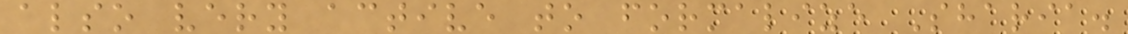also very active to formalize Sharia.
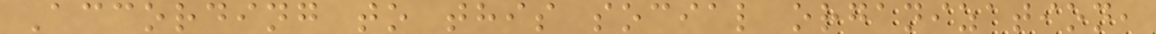According to this social organization,
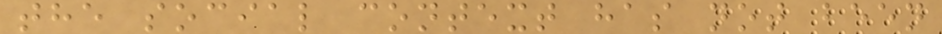the social context has not been
